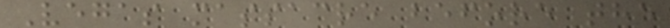Vegas massacre before the
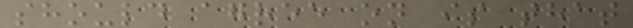should agree on is that
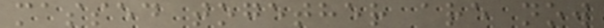massed together are now
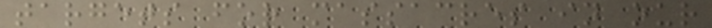targets for massacres in our
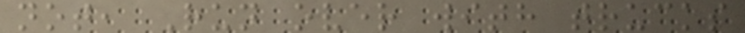not, Run over with trucks
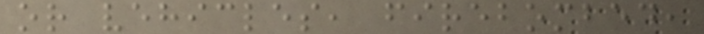or vehicles, firebombed,
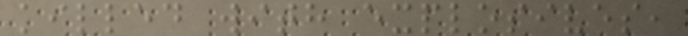killed with explosives,
